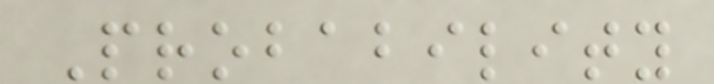Probability
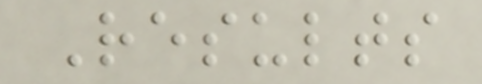Results
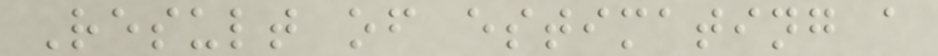Result of estimating a
